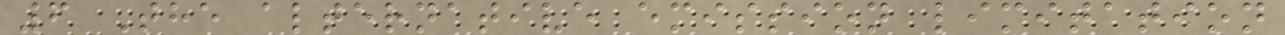6 The alternative emission limitation
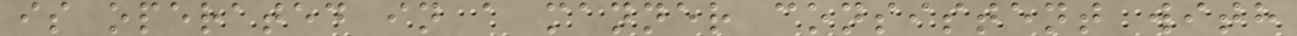is operated in a manner consistent with
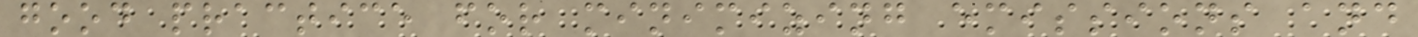good practice for minimizing emissions and
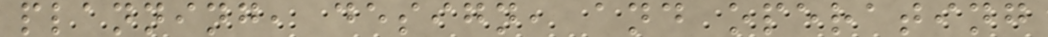planning, design, and operating
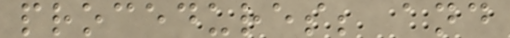procedures; and
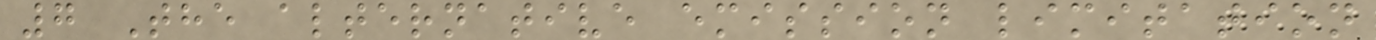7 The alternative emission limitation
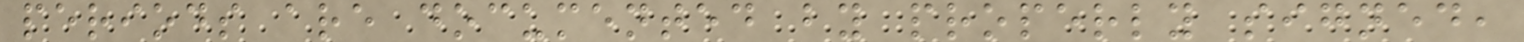periods are documented by properly signed,
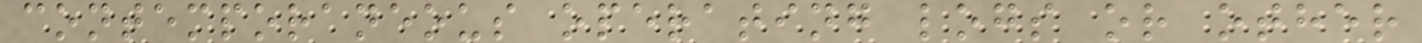contemporaneous operating logs or other
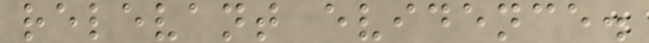relevant evidence.
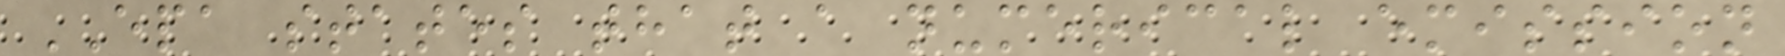EPA states that a numerical emission
